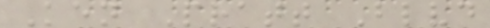Ken Pratt Blvd
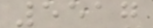5517
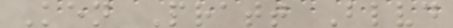Ken Pratt Blvd
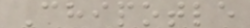Chipotle
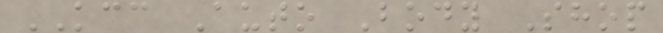KCC Auto Body Shop
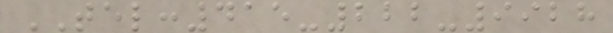TEL:415-222-9928
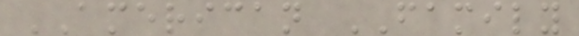AMERICAN FAMILY
